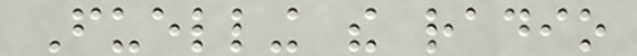Fuelling the radio
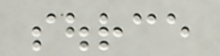source
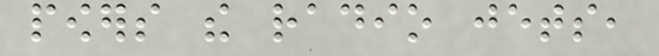powers the radio jets,
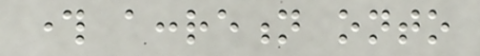through accretion onto
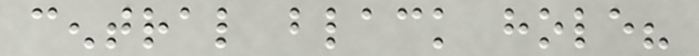central black hole?
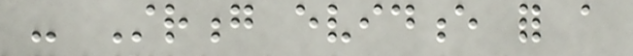- Strong evidence for a
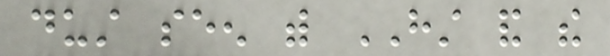dust seen with HST and the
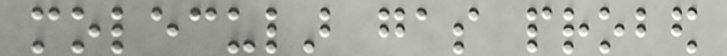molecular gas probed
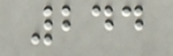244
